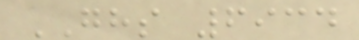GHS 6934
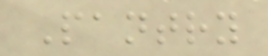Pantry
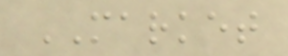MARKET
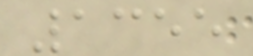1355
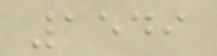1549
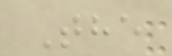The
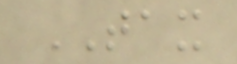TAX
